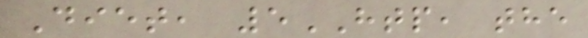Diet, 5HTP, the
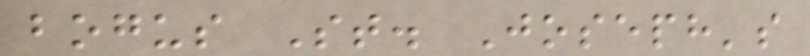bogus St. Joseph's
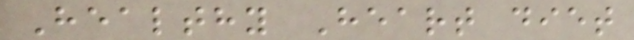Healthy Heart diet
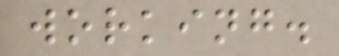working.
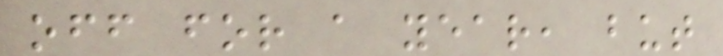off for a year, but
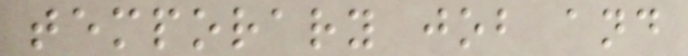temporary job and
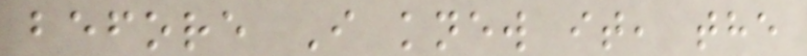before I knew it, the
